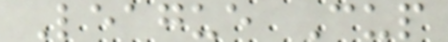League Cup
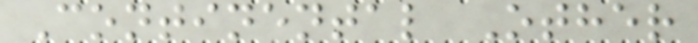Continental Other
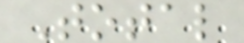Total
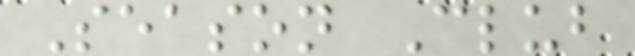Season Club
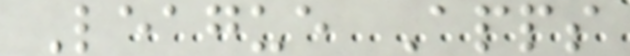League Apps
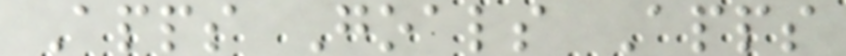Apps Goals Apps
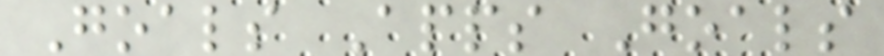Goals Apps Goals
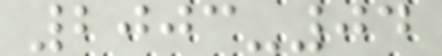2003-04
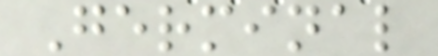Germinal
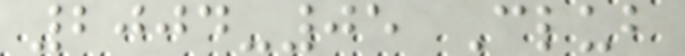2004-05 Club
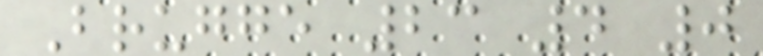Brugge 23 4 0
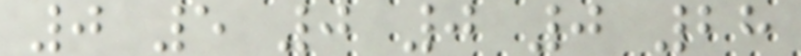0 5 0 0 0 28
